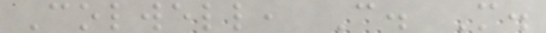Colwell, C. M.
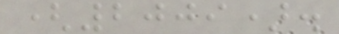(2009).
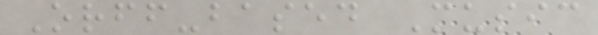Orff-based Music
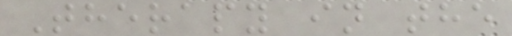Therapy in the
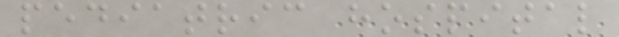pediatric hospital
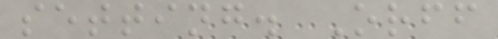setting. Orff
